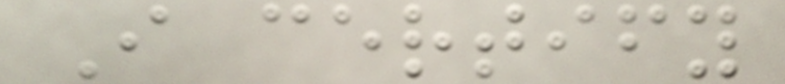I certify
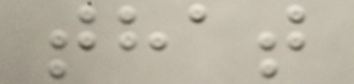that
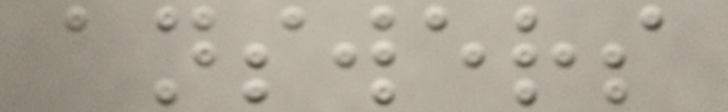answers
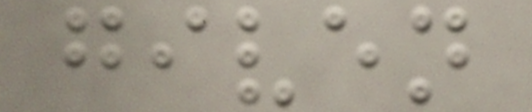given
